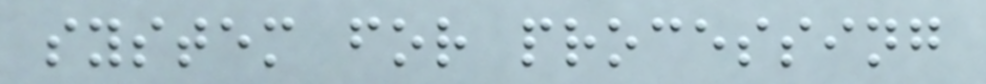system for processing
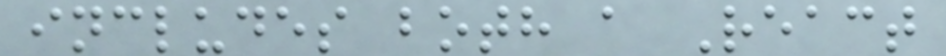includes both a React
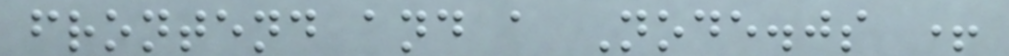frontend and a Node.js +
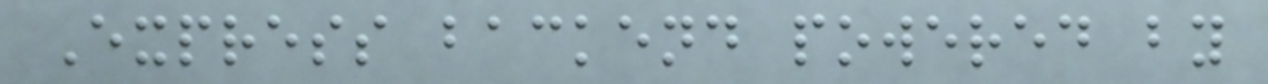Express backend powered by
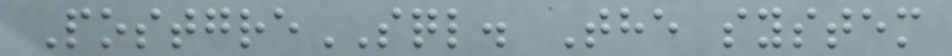PostgreSQL. The system
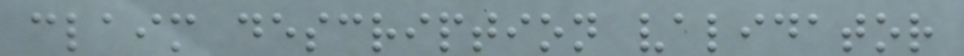claim description validator
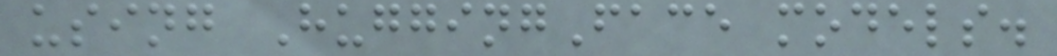using HuggingFace models.
